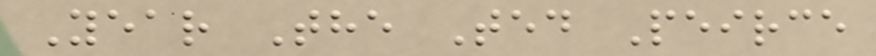Year The Ted Peirce
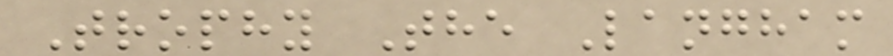Trophy The Langham
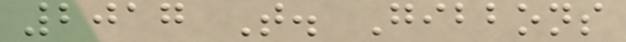2017 T. Gibbons
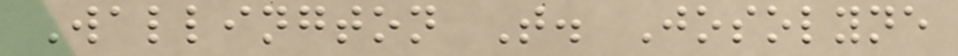Wallington T. Josolyne
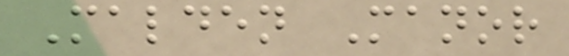Malden Manor
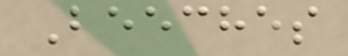Beeches
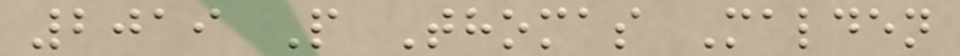2019 P Thomas Malden
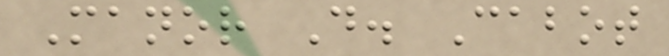Manor D. Cabot
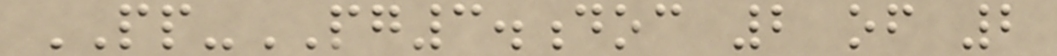PP-PG3.doc 2 of 2
